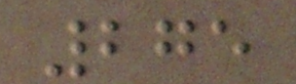275
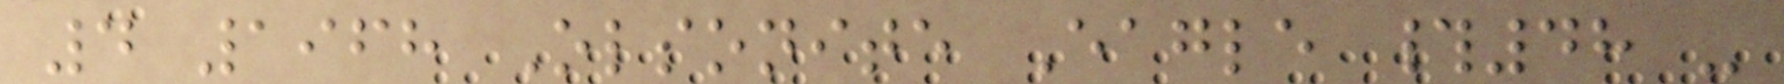4 1968 Olsonite Eagle #48 -
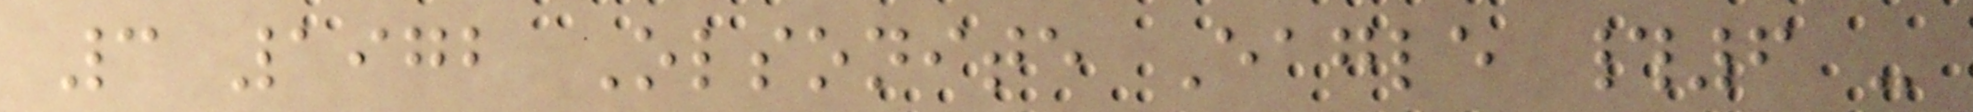3 1972 Olsonite Eagle #6 -
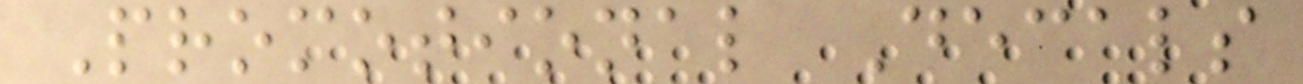Promotional Decals
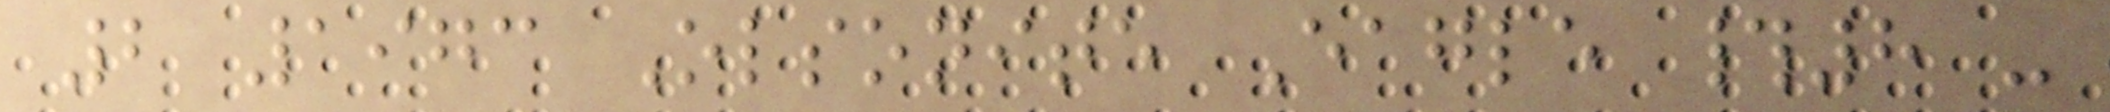2 1973 Olsonite Eagle #8 -
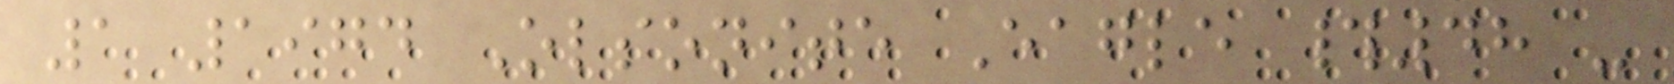1 1974 Olsonite Eagle #48 -
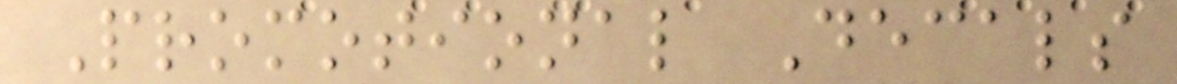Promotional Decals
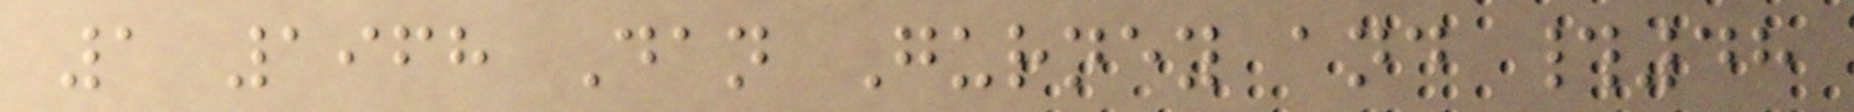1 1968 Dan Gurney and #48
